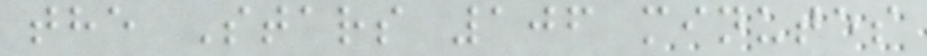the Stars 106 minutes
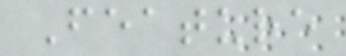Feature
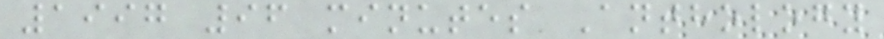1997 96 minutes Anthology
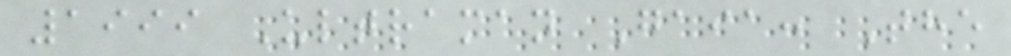1999 Ultraman Gaia: The
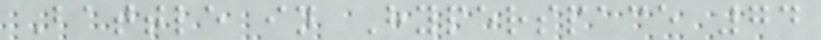Battle in Hyperspace 74
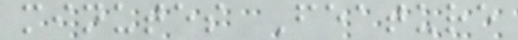minutes Feature
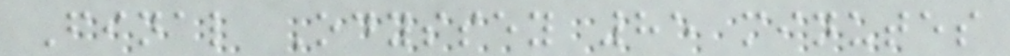Final Odyssey 85 minutes
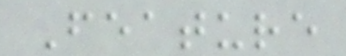Feature
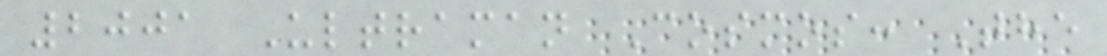2001 Ultraman Cosmos: The
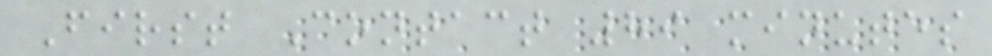First Contact 89 minutes
